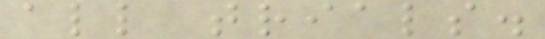all trials.
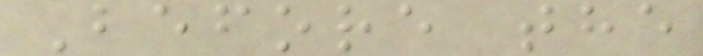Before the
